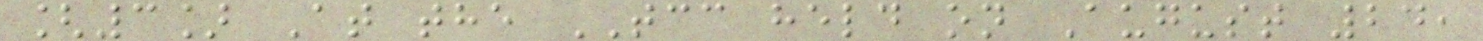[3] At the TCC held on August 24,
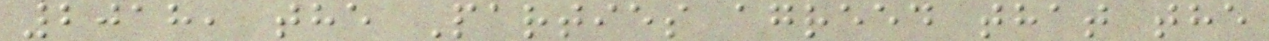2018, the Parties agreed that the
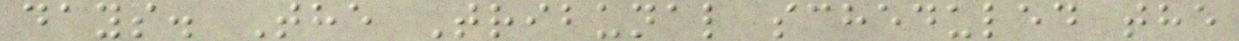days. The Tribunal scheduled the
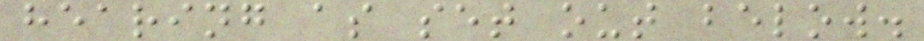hearing as set out below.
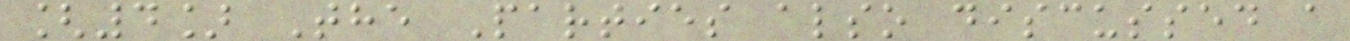[4] The Parties also discussed a
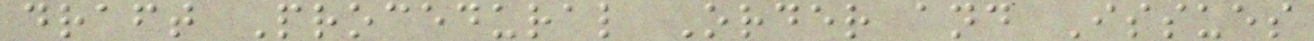draft Procedural Order and Issues
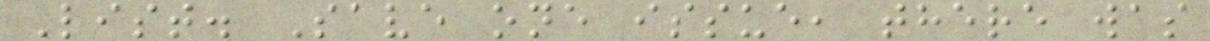List. Save one issue, there was
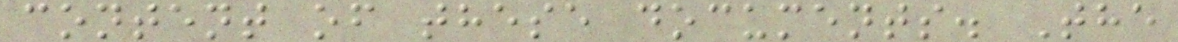content of these documents. The
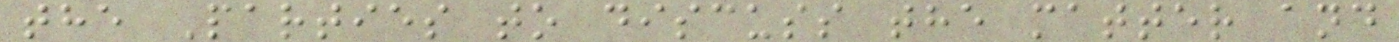the Parties to discuss the matter and
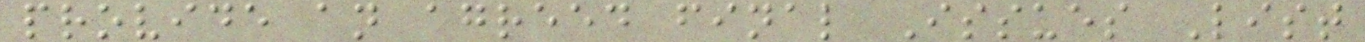provide an agreed final Issues List
